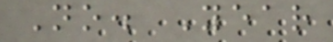No. Year
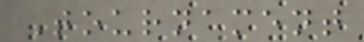Tournament
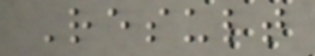Result
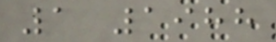1 1988
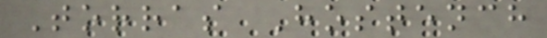Torras Hostench
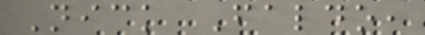Nick Faldo,
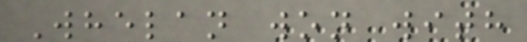Whelan won with
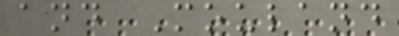and Mouland
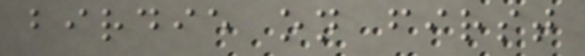birdie on first
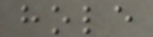hole
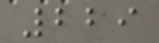229
